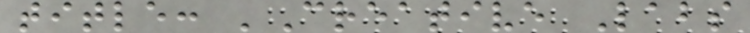title: 'Creative Labs
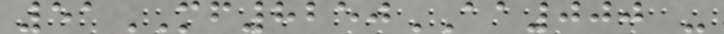51MF8250AA000 -
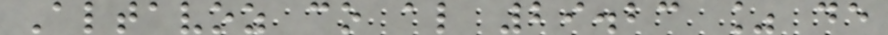Altavoz co al 29.23 % de
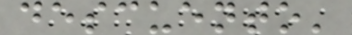descuento'
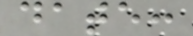date:
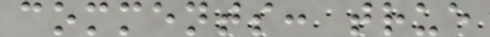comments: true
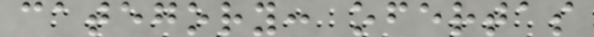category: ofertas
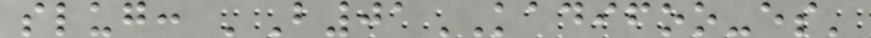slug: 'B01KADIFOO-es'
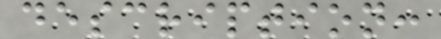description:
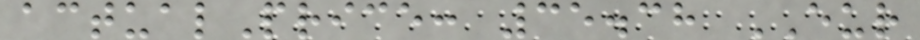actualPrice: 35.38 EUR
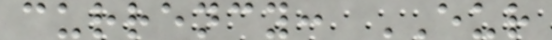currency: EUR
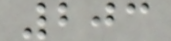203
